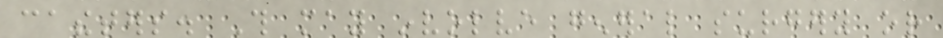catheters. This may involve general surgery or
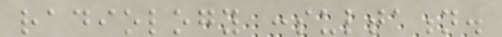radiology consultation.
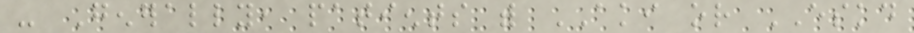- Generally, patients with AKI or ESKD
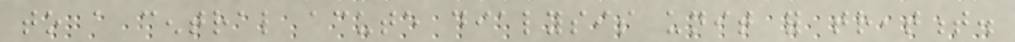to a central acute dialysis unit for treatment.
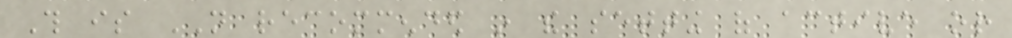This is NOT recommended in the setting of active or
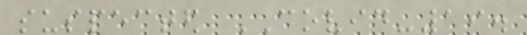suspected COVID-19.
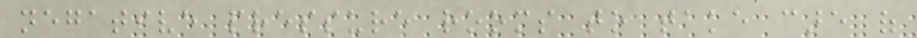negative pressure rooms to take care of
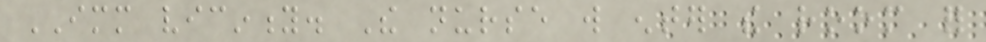IMMEDIATE vicinity. The nurse will enter the room for
